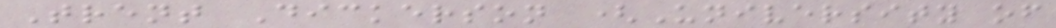Trent Dickerson (University of
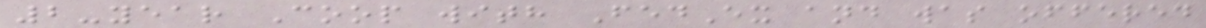2-year Coop with FedEx and was offered
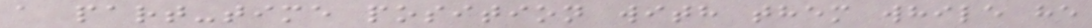a part-time position with them while he
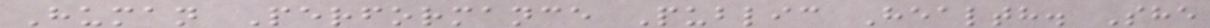Human Performance Public Health. She
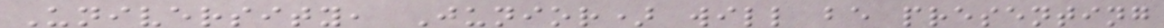University, Junior) will be presenting
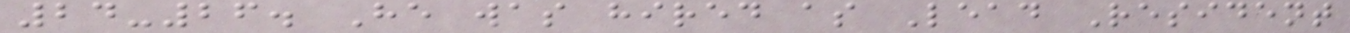24-26. He was hired as Lead Resident
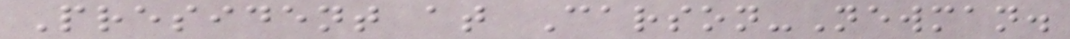President at Carson-Newman.
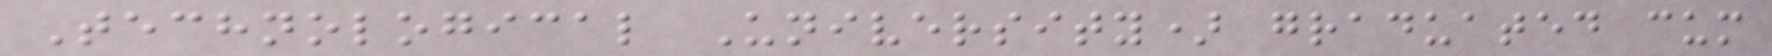Technological University) graduated cum
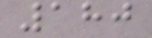180
